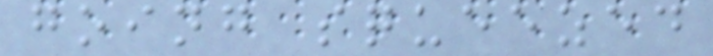going squeezed
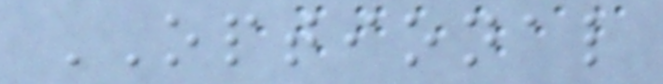OPTIONAL
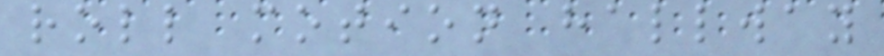roll motion hallway
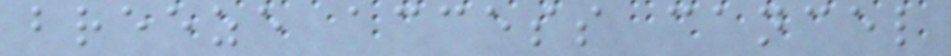breeze access cancel
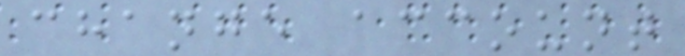change account
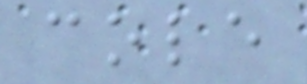cole
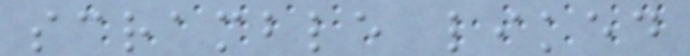scramble liked
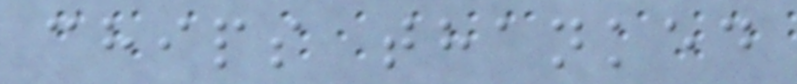chips thanked
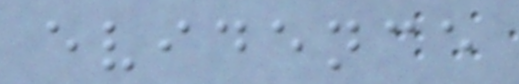evidence
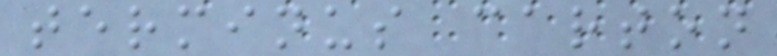terminus carton
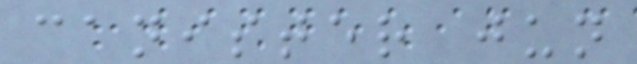canister jun
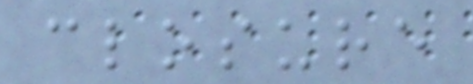closure
